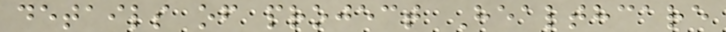details of project Healthcare
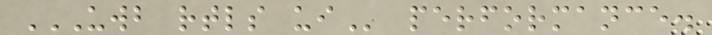UWB RTLS UI performance.
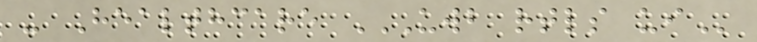- Healthcare UWB RTLS UI
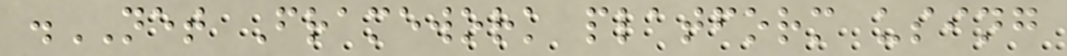.NET Framework platform using
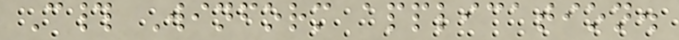C# Winform application.
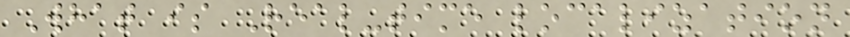What is Real-time localization
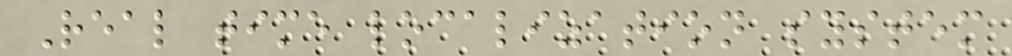Real time localization system
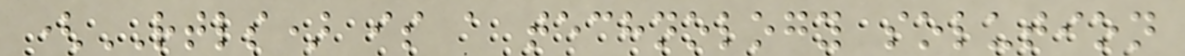(RTLS) is a technology solution
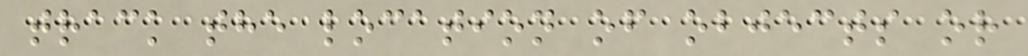track the location of objects or
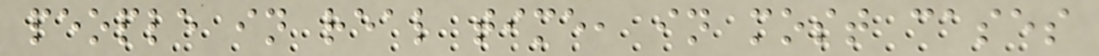people in real time, in most cases
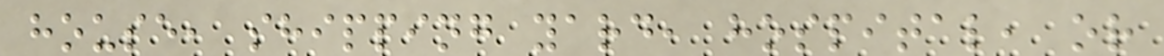house, shipping yard, hospital, or
